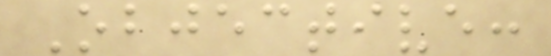Objective:
